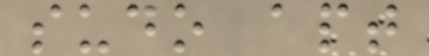sudo apt
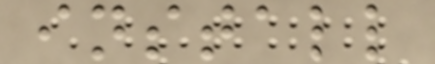install
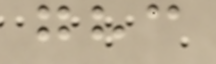ghc
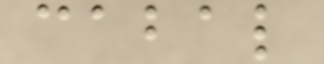cabal
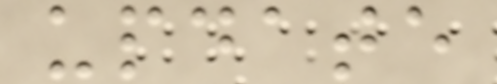update
